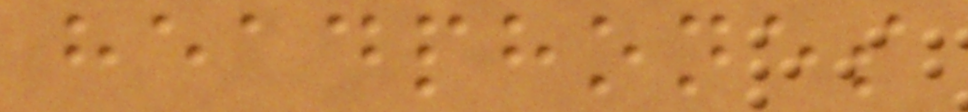headphones
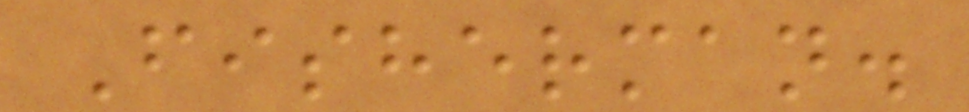Fisherman.
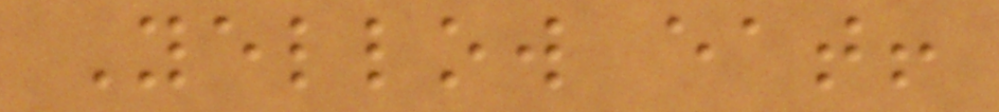Yellow eat!
